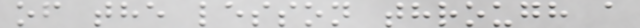of the lesson through a
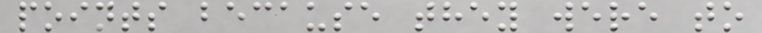points because they were to
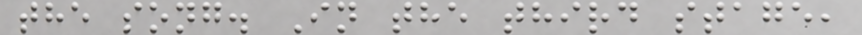the song. In the third stage,
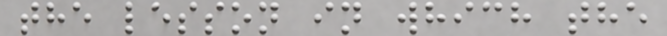the lesson in which the
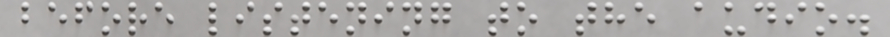before listening to the audio.
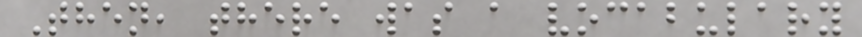Then, there was a vocabulary
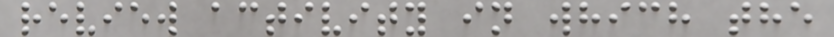review activity in which the
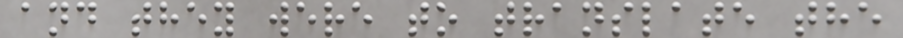and they were to translate the
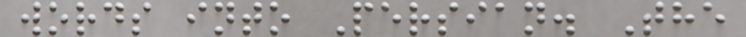words into Persian. The
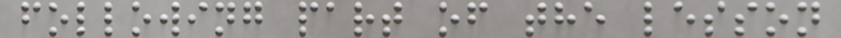following part of the lesson
